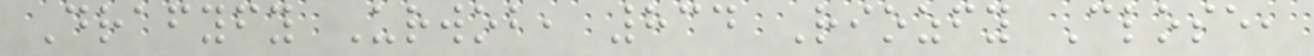Drafyfy Urwob, 834 Riozfy Close,
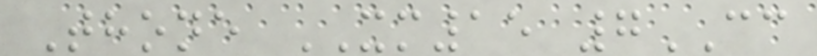Thone XM15 7CC
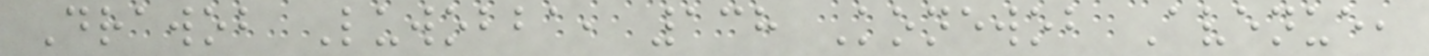Drawob Luwobba, 138 Konewob Avenue,
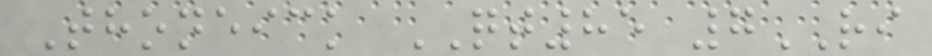Thoneick QT85 7RI
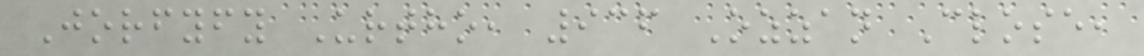Jorfyfy Urtho, 936 Ozzan Close,
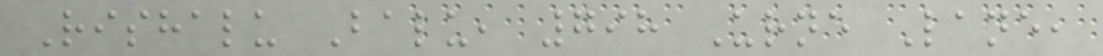Rishalu Balu, 798 Urne Lane,
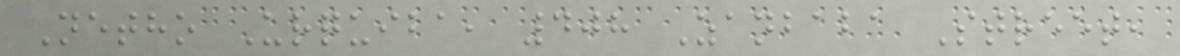Netho Urquiba, 408 Zanbaba Street,
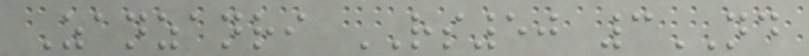Zanzanri RS50 3ND
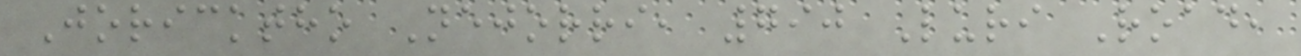Joricktho Nejorri, 790 Luri Road,
